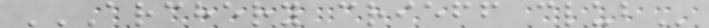ARCHERY CRIEFF CLUB
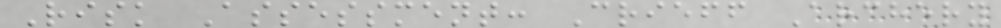Risk Assessment: Crieff Archery
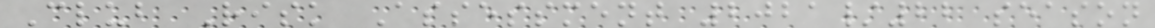Club Risk Assessment 2021/22 season
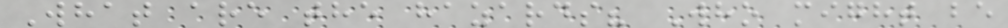What are the hazards? Who might be
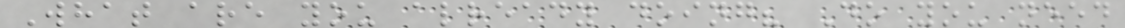What are you already doing? Do you need
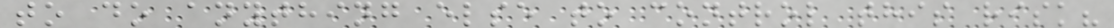to do anything else to control this risk?
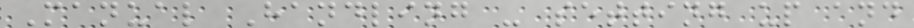Manual Handling - setting up and
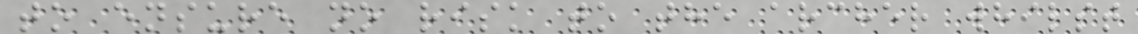to ensure no risk to the archer whilst
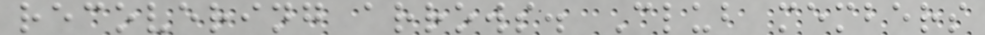recovering arrows. Club members
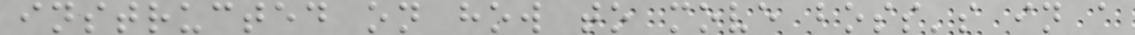instructed on how to move boss's in a
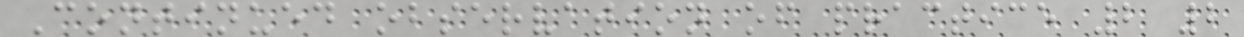Continued observation of practice 2 2
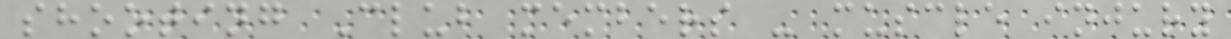shooting Club members - muscle injury
